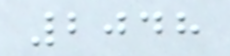2048
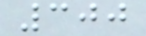300
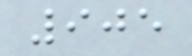905
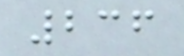236
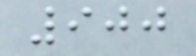900
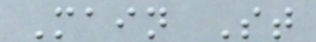Main St
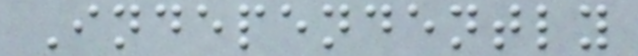Independently
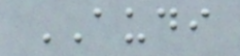AUDI
